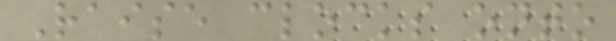Raise clocks onto
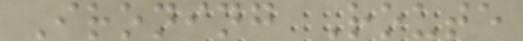Ironing Route
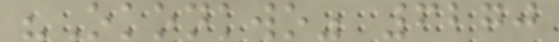"Okonkwo" 6270
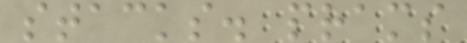stacks. prams
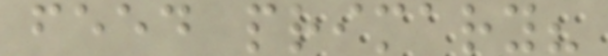feed primary?
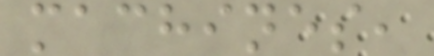machines,
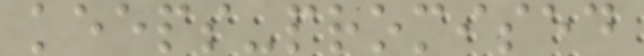keeps-promised
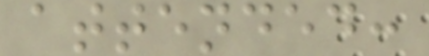attended:
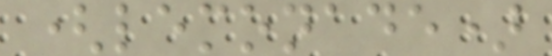(lemonade)
